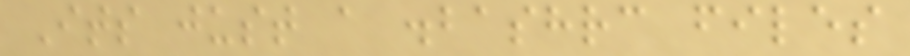Its just a .bashrc files
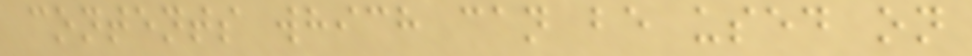contents which can be used on
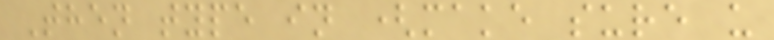Then type in (make sure u
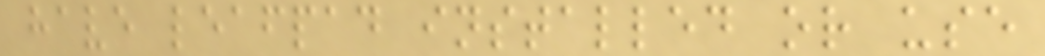have leafpad installed or use
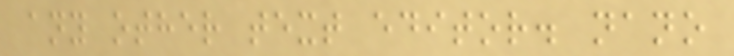any other text editor. nano
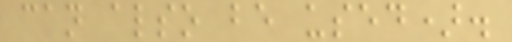can also be used).
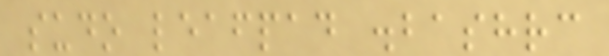sudo leafpad .bashrc
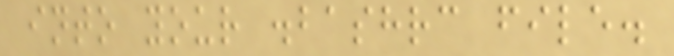into your .bashrc file.
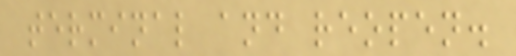terminal and reopen.
